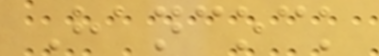Hancock
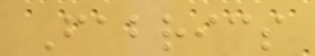Fabrics
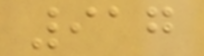917
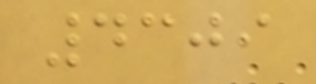4309
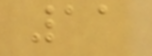11
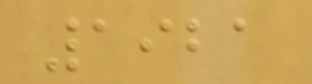1921
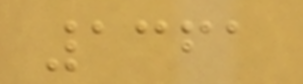1361
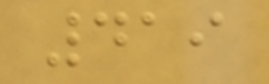419
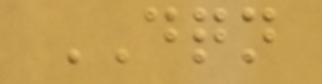DQN
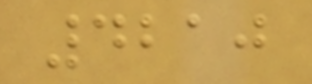4210
